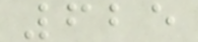625
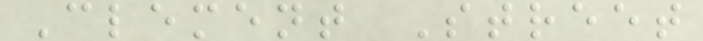Clement Street
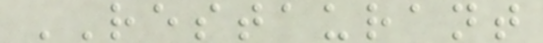RESTAURANT
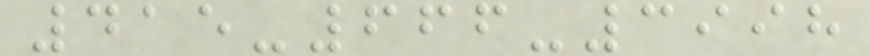415-666-3998
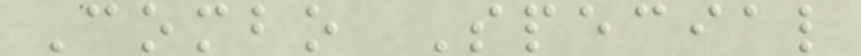Combo Special
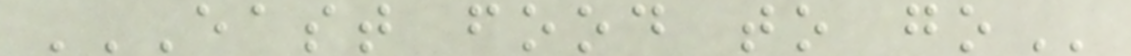EAST FOOD TO GO
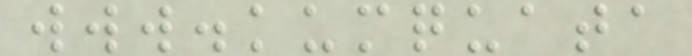www.kumquata
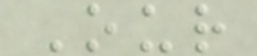Our
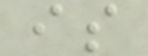is
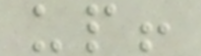up!
